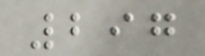297
